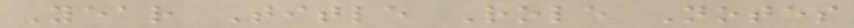Year Title Role Notes
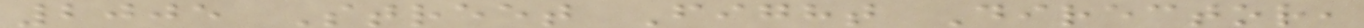2005 Street Fight Director,
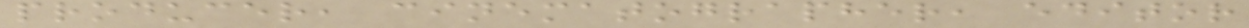producer, cinematographer, editor
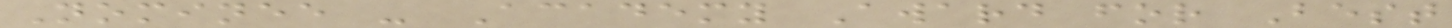Nominee - Academy Award for Best
